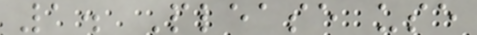1. Please use
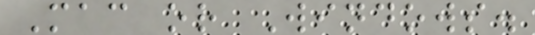Mac or Windows.
